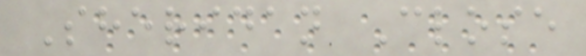Sheridan Close
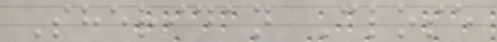Sheridan Close
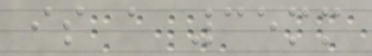is a 35mm
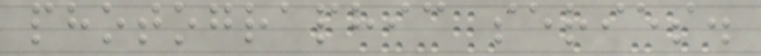photographic series.
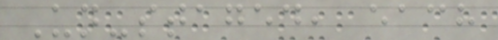Un-staged, each
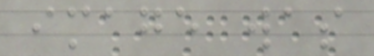image was
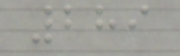289
